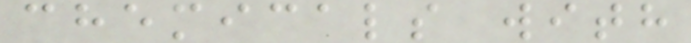chemicals with
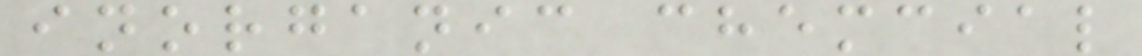inorganic chemcial
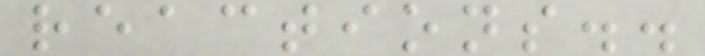reactions..
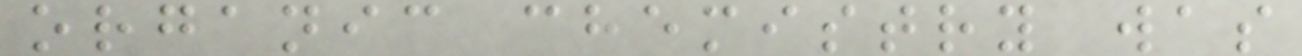organic chemistry was
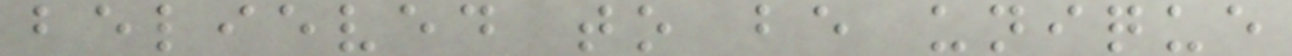believed to be unique
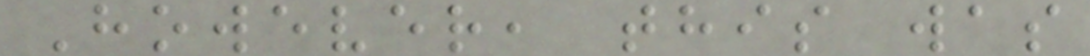However, this was
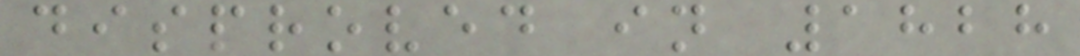disproved in 1828
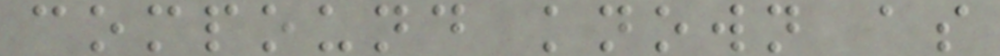compound known as
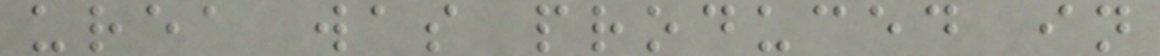urea was produced in
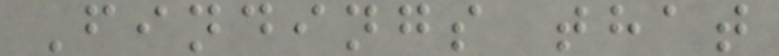Findings that
